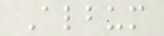Album
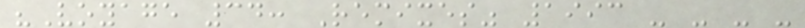"Voyage 34: Remixes" 1993 - - - -
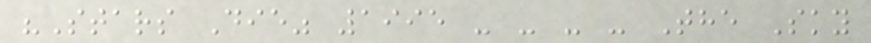"Stars Die" 1995 - - - - The Sky
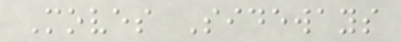Moves Sideways
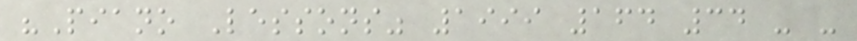"Piano Lessons" 1999 164 34 - -
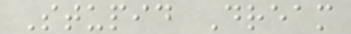Stupid Dream
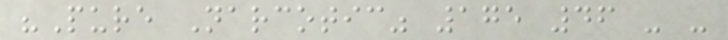"Pure Narcotic" 175 46 - -
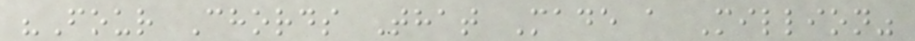"Four Chords That Made a Million"
